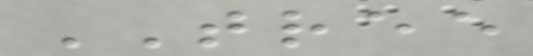TREE
